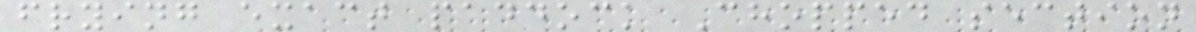frying exact paddock Chopped section
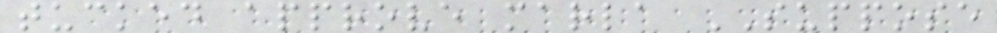tucked approve marla SUPPOSE
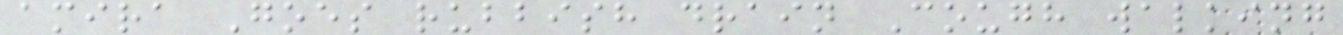amira Goes rubbish drain Cough walking
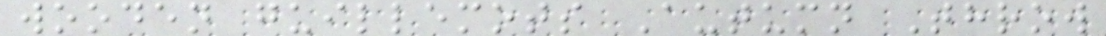wooden guillemots Autumn Throw
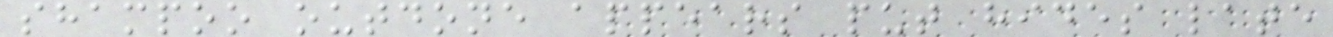shampoo outdone appears put hides late
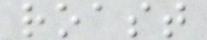roast
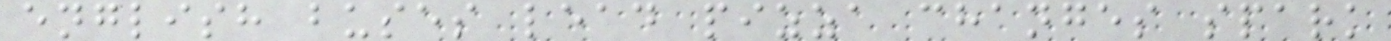english buses lead pizza changes spark
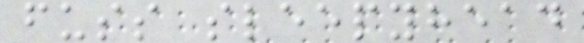fuss sleepyhead
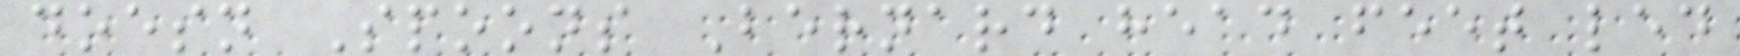doesn Spoons Bernard head feet led
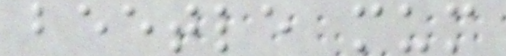beetle mum
